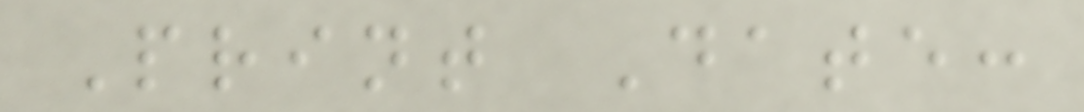Print Date:
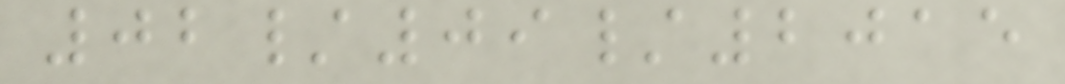02/09/2015
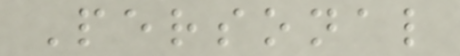Personal
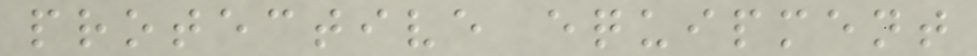protective equipment
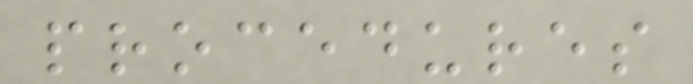procedures
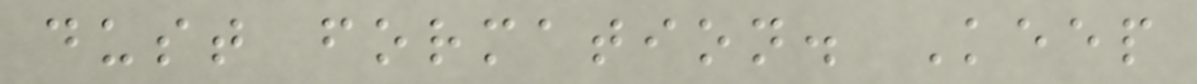dust formation. Keep
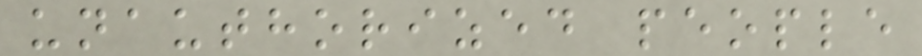unauthorized people
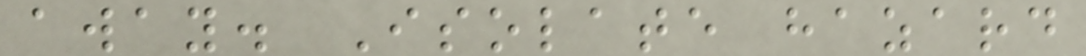away. Isolate hazard
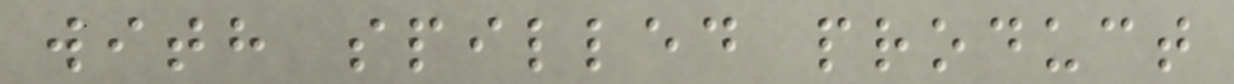with spilled product
